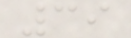39
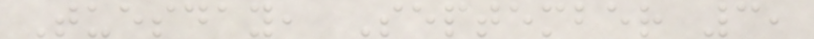Tuesday, September 3,
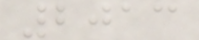2013
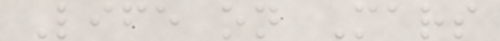Life on Mars
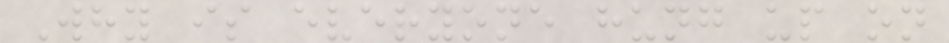Why is everyone hung up on
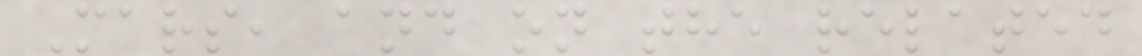Mars, and on the related
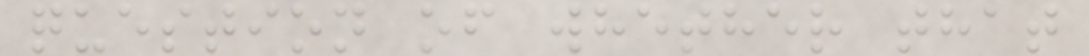question of whether that
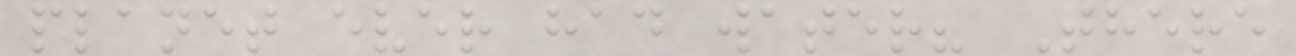planet ever had water? There
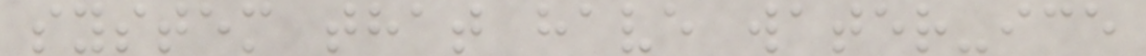system that have water-ice
